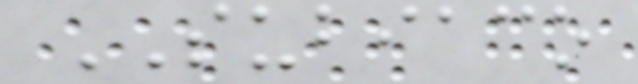SUBIACO
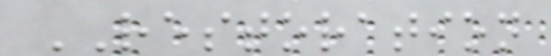RESTORATION
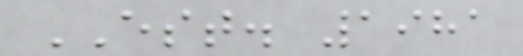EST. 1981
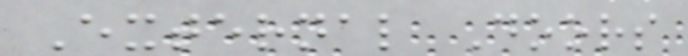External Doors
